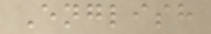English
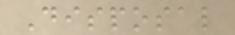Disposal
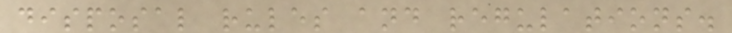disposal rules and regulations.
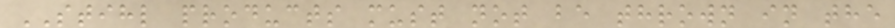STIHL products must not be thrown in the
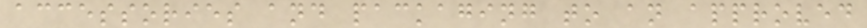accessories and packaging to an approved
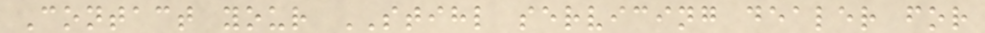Contact your STIHL servicing dealer for
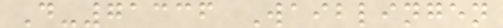D-71336 Waiblingen
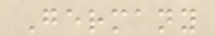Germany
